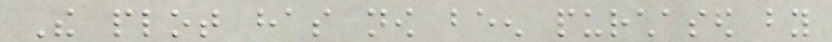The plot has now been purchased by
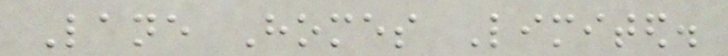Lane Homes Limited.
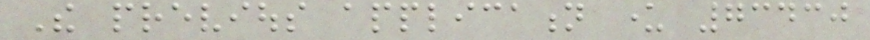The previous application under 73430
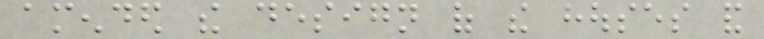amended the design of the houses and
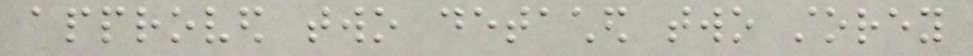approved two detached two storey
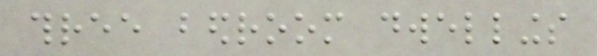three bedroom dwellings
